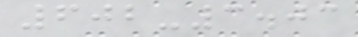602-3.03
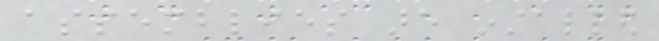assemblies are installed
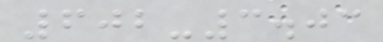602-3.03
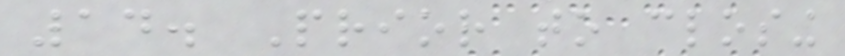14. Prior to closing
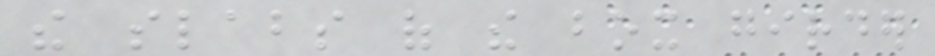the slabs of the box girder
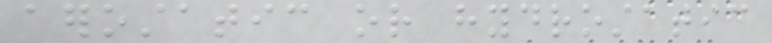aerostatic or hydrostatic
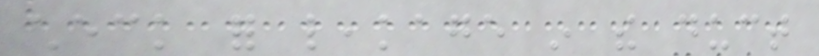check for leakage in the duct
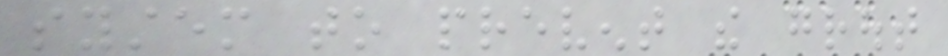system to prevent the grout
